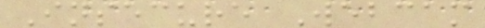Insecure Webcam
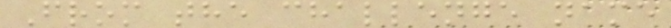From the challenge name
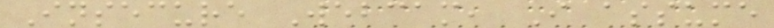Insecure Webcam, I assume
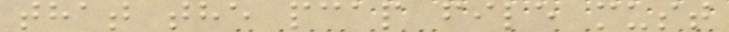that the pcap file must
